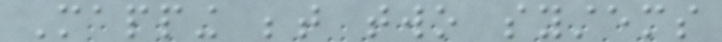Mapping between two systems
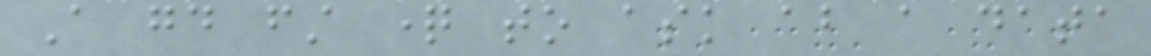A good first question to ask about a data
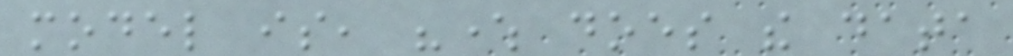model is, "where does the data
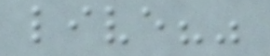live?"
